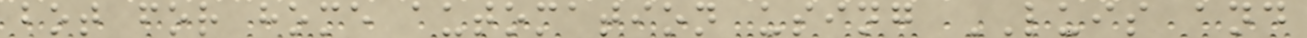bot for home automation using LUIS and
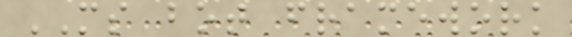MS bot framework
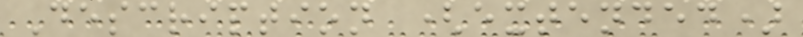Description (extended)
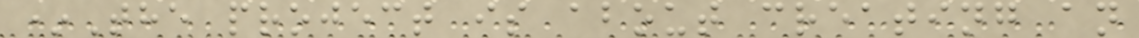*The project is about creating an
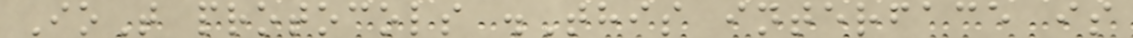IoT protocols .This interface is
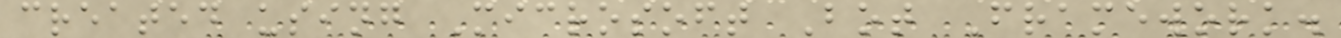created using Microsoft Bot Framework.
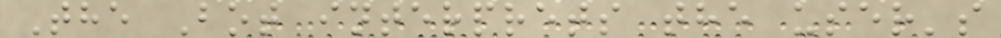The Bot interprets the user's
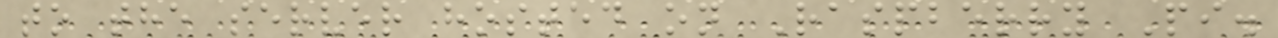to the server hosted on Raspberry Pi.
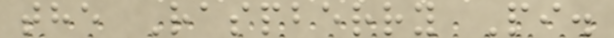the Raspberry Pi.
